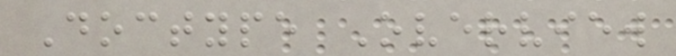Doctype Overview
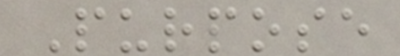Purpose
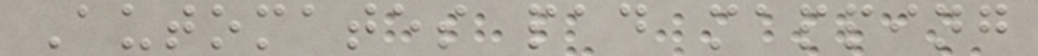Automates pad mapping
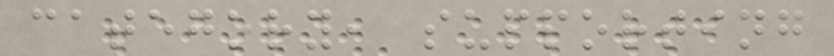category, supporting
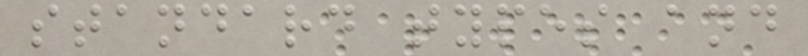standard types and
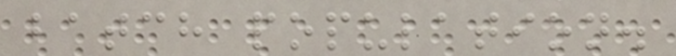batch population.
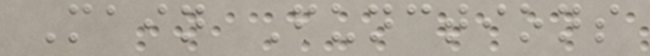Main Functions
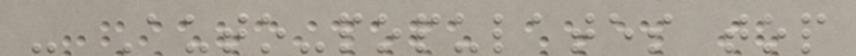- Auto-populates top
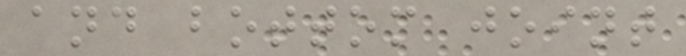and bottom joint
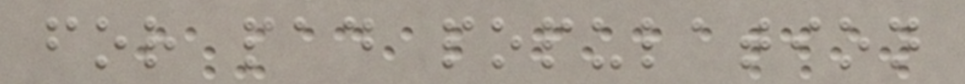for pad population
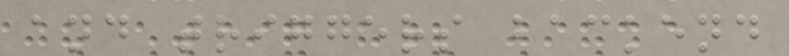and triggers backend
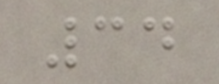34
